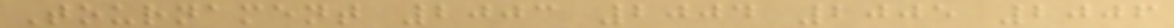Tournament 2003 2004 2005 2006
